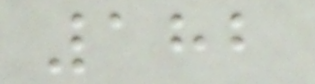182
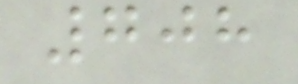708
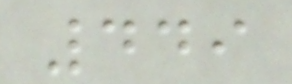449
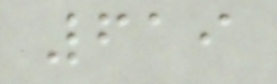619
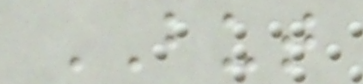BUT
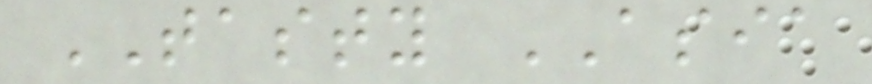TASTY ASIA
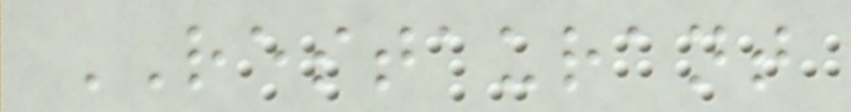RESTAURANT
